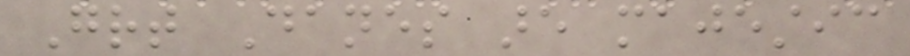Great Danes are majestic
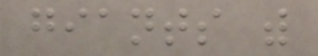giants with
